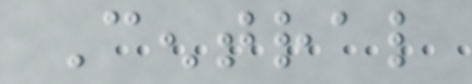Central
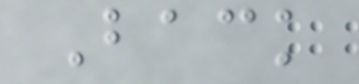Back
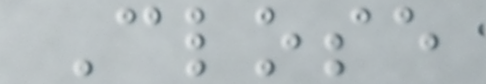Close
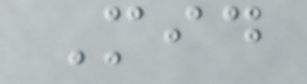Mid
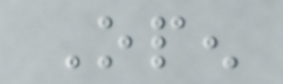Open
